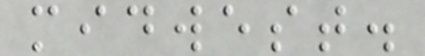midwest.
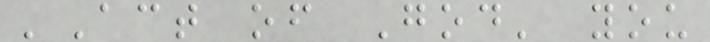'Act of God' you
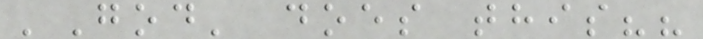'God' does this??
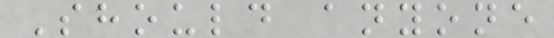Should anyone
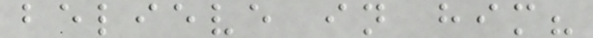believe in him?
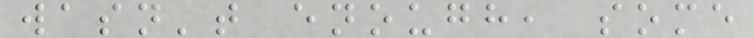wasn't enough, some
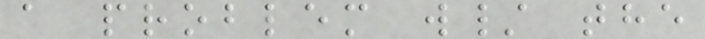a problem w/ the
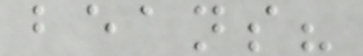beans?
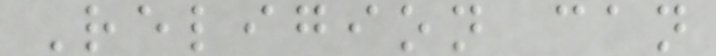Religion can
